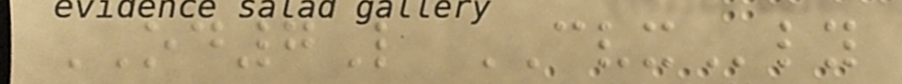OD7L CVXly
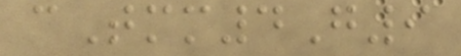cTmm4G9
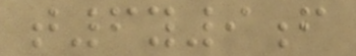t6y9f
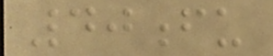40fu
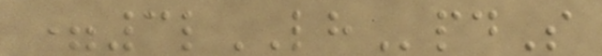=3lLHpdS
